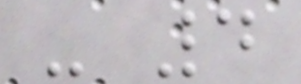- 4
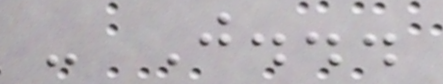- J...
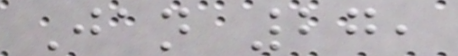Jan 27,
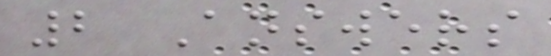2 Answers
